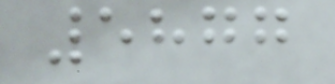5877
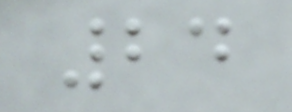24
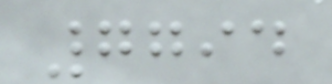7794
